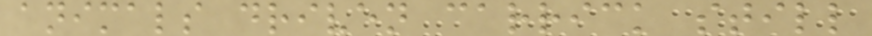animals driven carrick still
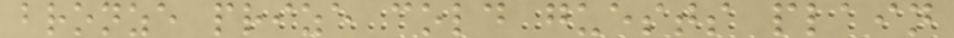bronze prize cold guests plain
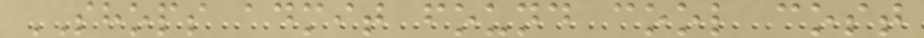SHOPS admit found cool cost
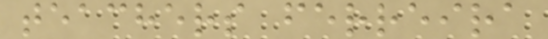teachers ferreira
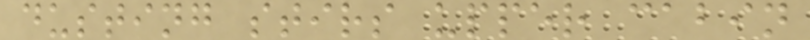dusting stirs upper cabin
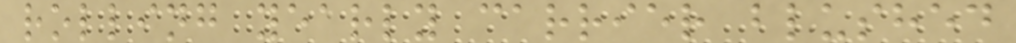rolling yearly carrier blushed
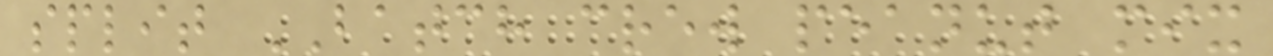split BATCH crew peanut mix
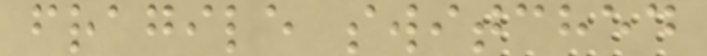fragile switched
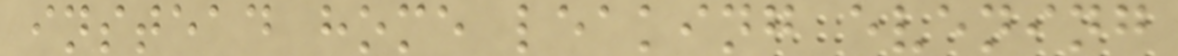instead home leaking evening
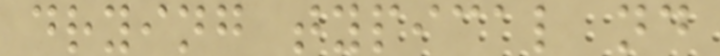drying typical nd
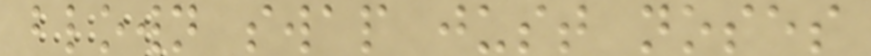blown swap just noses
